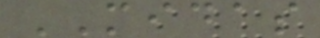MIDAS
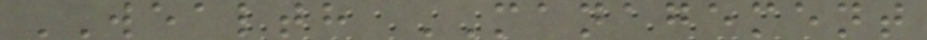WEALTH MANAGEMENT
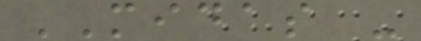MIDAS -
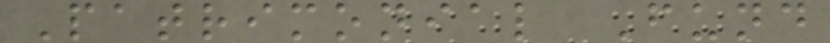Patrimonial Fund
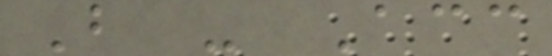B - Acc
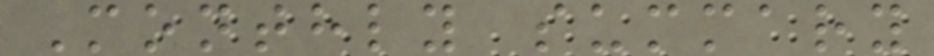Monthly summary
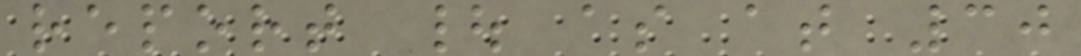report | as at 30
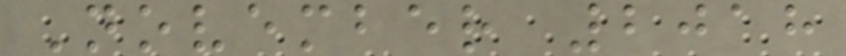November 2018
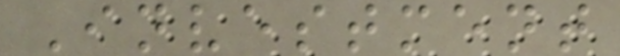Investment
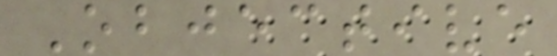Objective
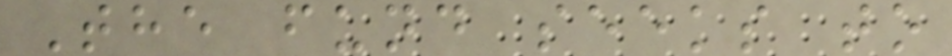The fund seeks to
